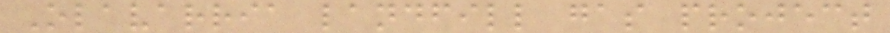Olavarria landfill gas project
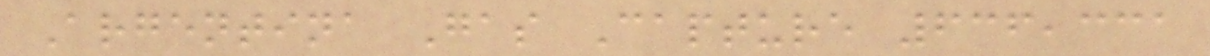Argentina Gas Capture 636,331
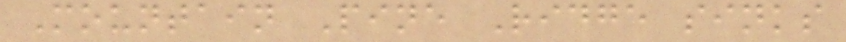Mountain Pine Ridge sinks
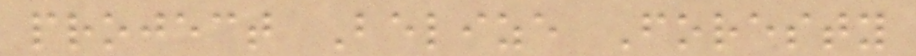project Belize Foresty
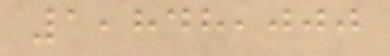1,848,000
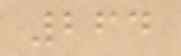264
